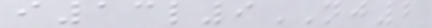i13l9NJ2
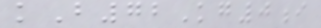kB72Kg0i
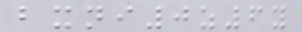bxni0z6y
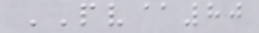PV@80
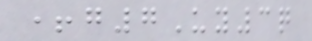+g7Uy3q
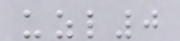uzl0
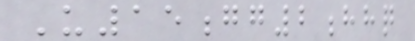U15gg2hhq
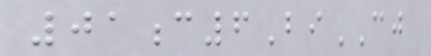01c6BiCJ
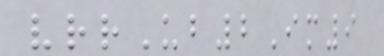vrrUb2Im9
